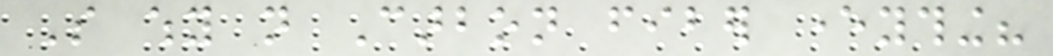So why not Carbon fiber everything?
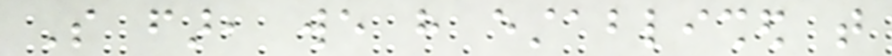So far, we have established that
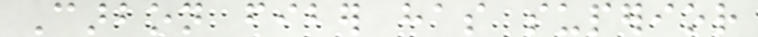Carbon fiber has superior
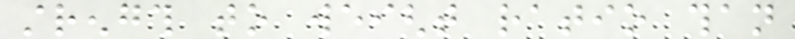strength to weight ratio than
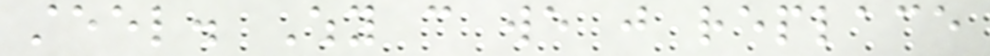steel. Why can we just replace
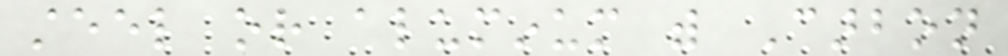steel or aluminum with Carbon
